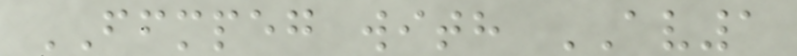FFMPEG with AV1
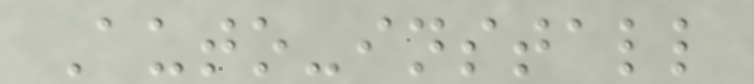Auto-install
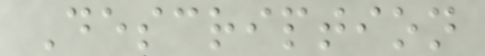Description
